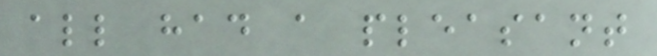all had a pleasant
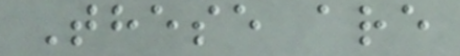These are
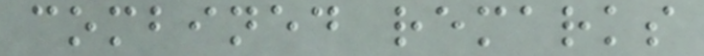combined remarks
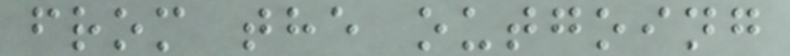from the outgoing
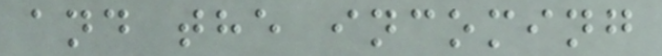and the incoming
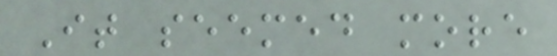It seemed more
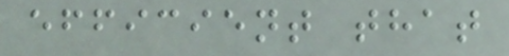efficient that
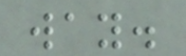way.
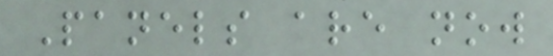Panels are now
